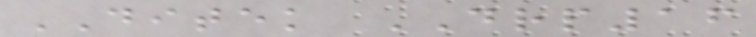DITEK DRP16
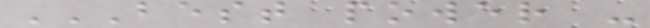BEST POWER -
